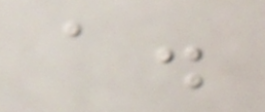a.
